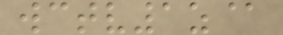wctv1z@
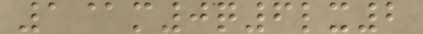1@m0q6lx2
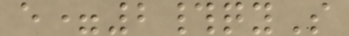e=2#qyS
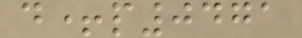d+p0471
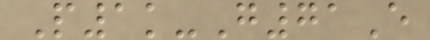P1k-G71E
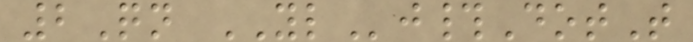2Qn YLj#DotT
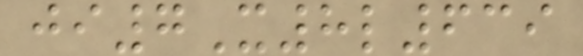ji7X8l639
